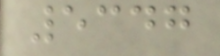5347
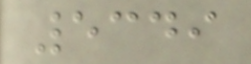5349
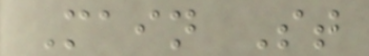Main St
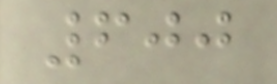600
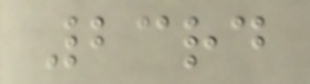23rd
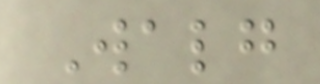Walg
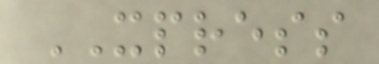XPRESS
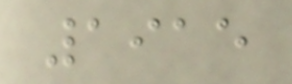1915
